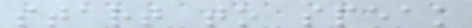start to speak
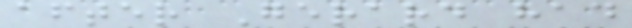after Gerard had
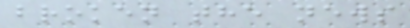broken the news
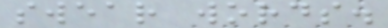swear words.
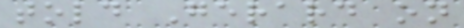told Gerard on
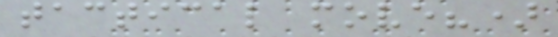tactical move?)
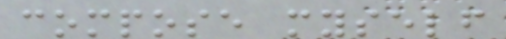compose myself
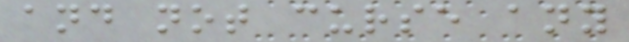and not curse any
